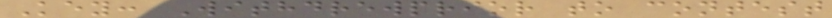Key: Withdrewprior to contest
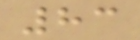83
